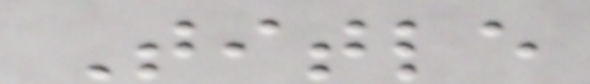Title
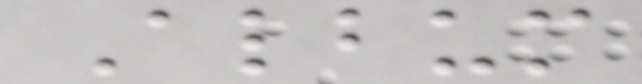Album
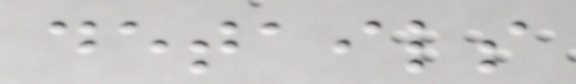details
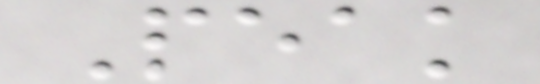Peak
